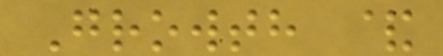Growth &
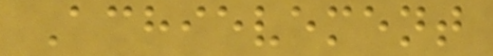Achievement
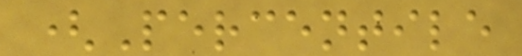(Percentile
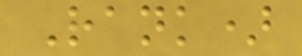Rank)
